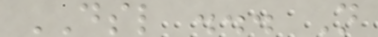DSL ... Not
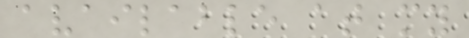available at my
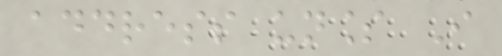address unless I
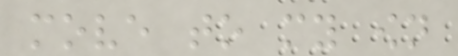move to my own
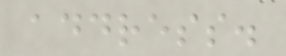address.
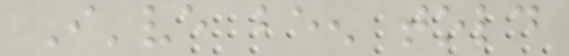I've been told
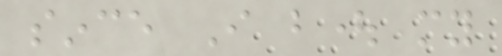since I bought my
